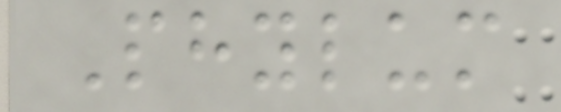Phylum
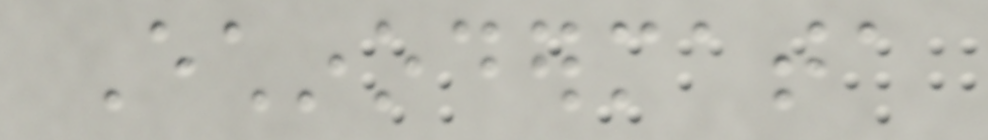Echinodermata
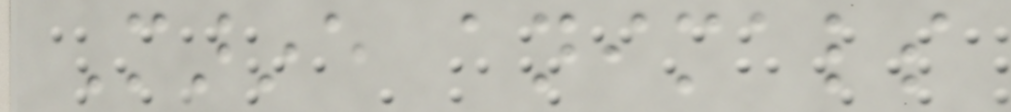Marine animals
